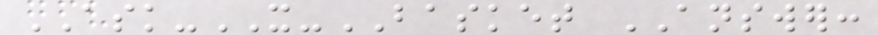ASK-IT-BASKET ANSWER:
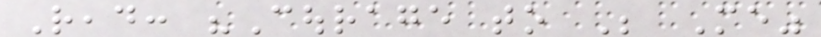Read: "Courage to Be Me"
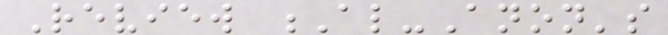Review Al-Anon's
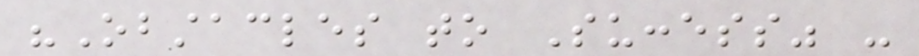"Obstacles to Success" -
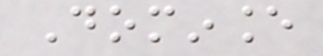Dominance
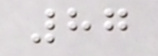87
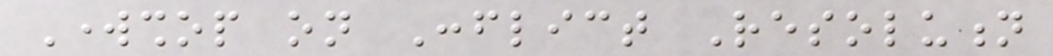Workshop on Conflict Resolution
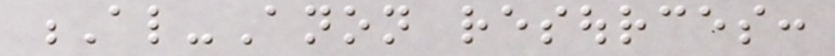Al-Anon resources:
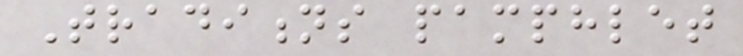Traditions pamphlet
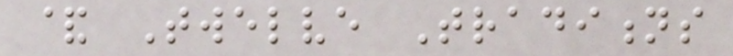& Twelve Traditions
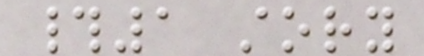#1 story
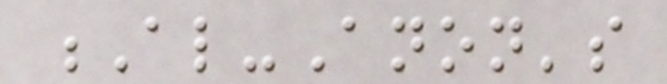Al-Anon's
